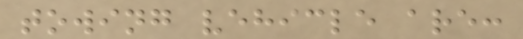towing vehicle are:
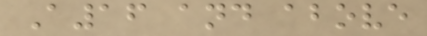A16 and above
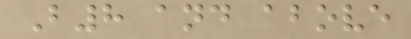B8 and above
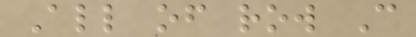All of row C
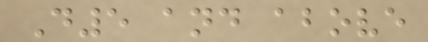D5 and above
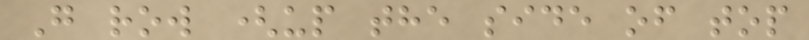G row (up the side of top
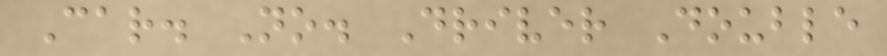Car. No. Driver Double
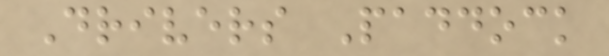Drivers Paddock
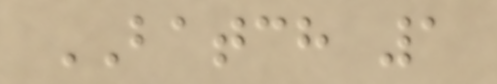BATCH 1
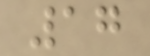17
